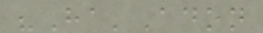"Ha'Adon
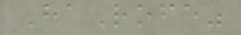HaRofe"
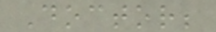Doctor;
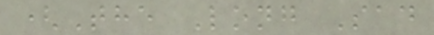(The Long Sad
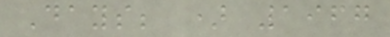Days; ) 1967
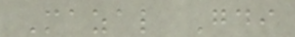Mazal Gdi
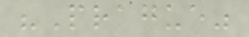"Prague"
